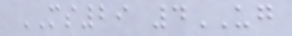MS29 4UG
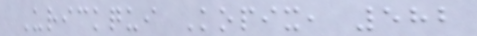Urickqui Kopix, 582
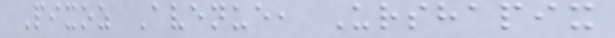Pixoz Avenue, Urshapix
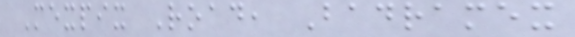Mexpix Road, Badramex
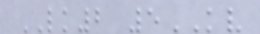LK2 5KV
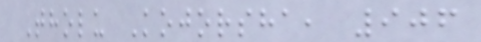Tholu Kojorsha, 906
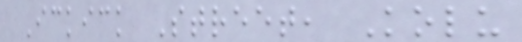Ickick Street, Kolu
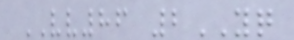VV86 2YQ
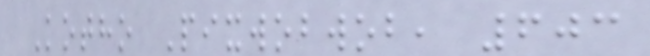Kotho Pixwobwob, 603
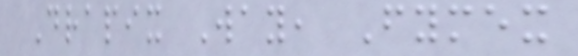Drapix Way, Fymex
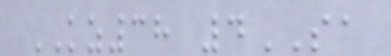KZ38 4SA
